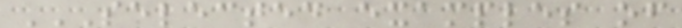SELECTED EXAMPLES OF
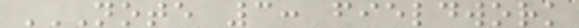NOTE 3: FIELDWORK
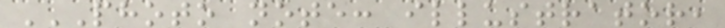PHOTO NOTE: ILLUSTRATOR,
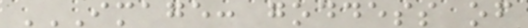IMAGE: GODDESS OF
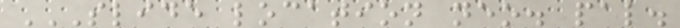SLIDE LOCATION NEO. PAL.
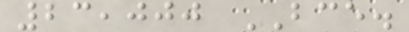23,000 BCE.
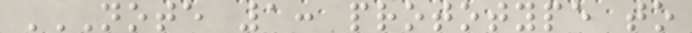NOTE 1: PROTOTYPE TO
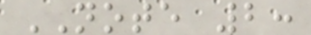NOTE 2:
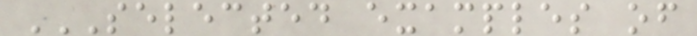SELECTED EXAMPLES OF
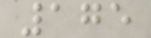175
